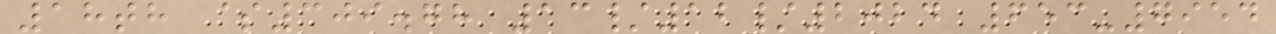18th $309.78 13/12/2024 653-7954
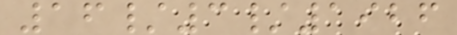16/3/1926
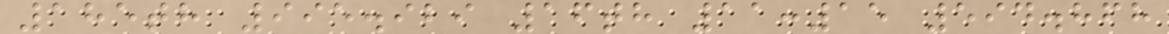185th 995.929 16th 11:15 594.868
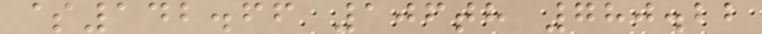$142.66 106th 780.22
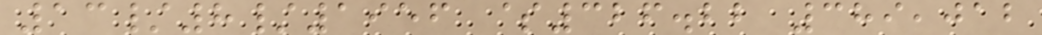13/8/1956 $326.22 389,012
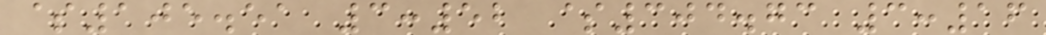$105.51 3:52 $304.73 3:16
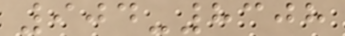904-8308
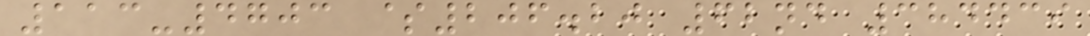113-4703 $206.20 62nd 384439
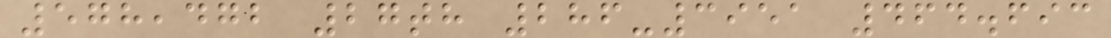578,472 27th 286-3951 464.693
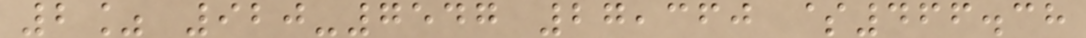2% 920-7547 27,360 $466.38
